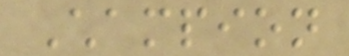Champion
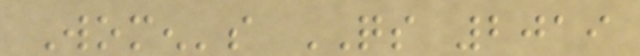Women's QS 2019
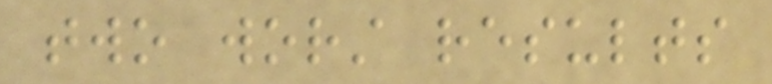two worst results
